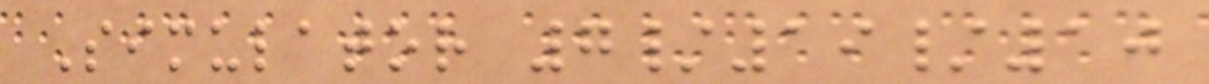Simulator 7/19/10
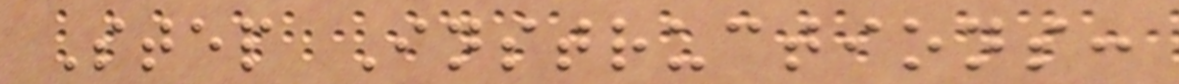Step Instructions:
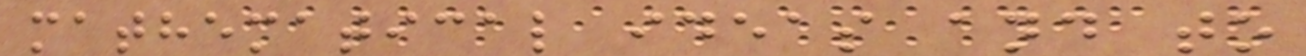mathematical ideas and to
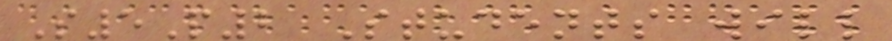S5P2 Students will
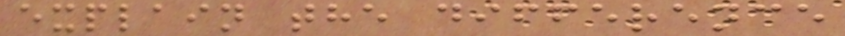explain the difference
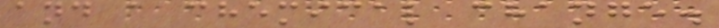and a chemical change.
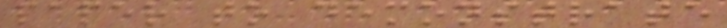paper to demonstrate
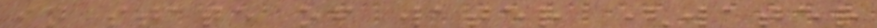in state of water (water
